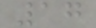17
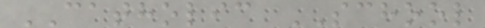CATHOLIC SCHOOL
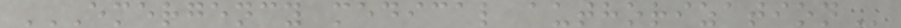EMERGENCY MEDICAL AUTHORIZATION
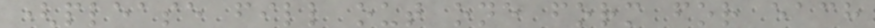(please fill out one form for each
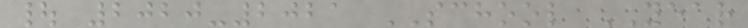| 2020-2021 SCHOOL YEAR
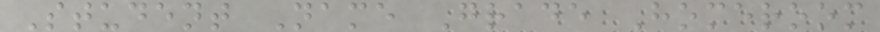Student Name Grade Homeroom
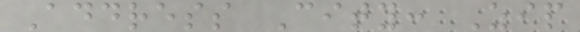Address City: Zip
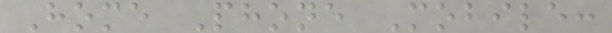Home Phone Mobile:
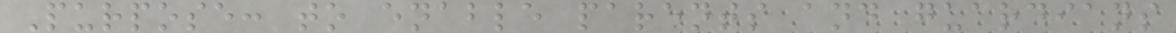Purpose: to enable parents and guardians
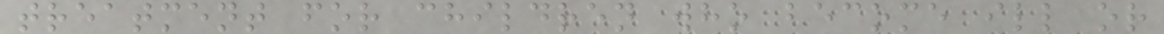treatment for children who become ill or
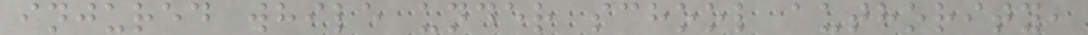injured while under school authority,
